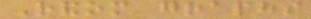Random graphs
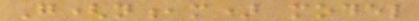G(n,m) model
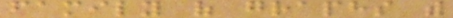family of graphs with
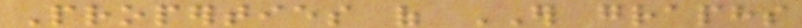Properties of ER graphs
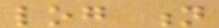log n
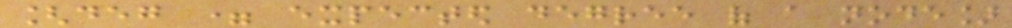[deg = expected degree of a node]
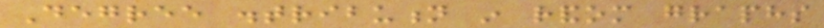Degree distribution in random graphs
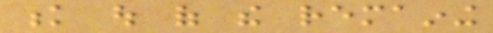k out of the remaining
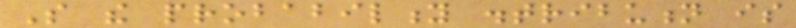So the probability distribution is
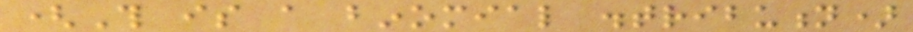(This is a binomial distribution)
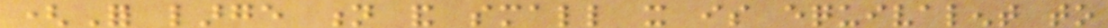(For large n and small it is equivalent to
